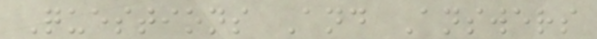Questions And Answers
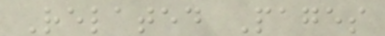Related Pages
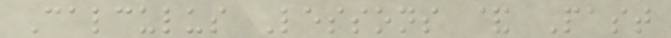Calculus Lessons & Past
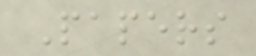Papers
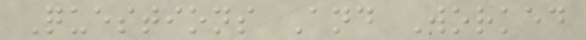Questions And Worked
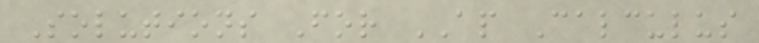Solutions For AP Calculus
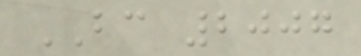BC 2007
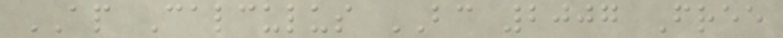AP Calculus BC 2007 Free
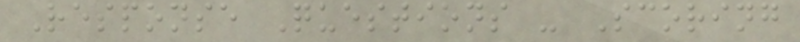Response Questions - Scoring
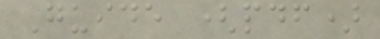Guide (pdf)
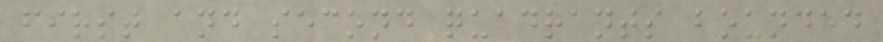first and second quadrants bounded
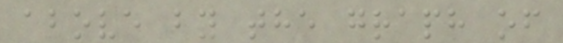above by the graph of
